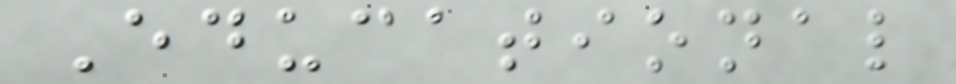Educational
